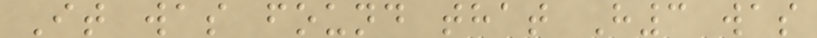It was found that H3 was
